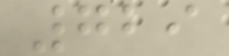729
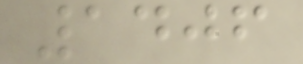1406
